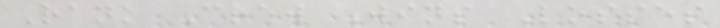Rank Crew Wins Losses
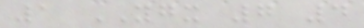1 YGX 7 4
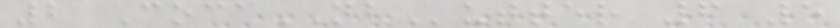2 CocaNButter 6 5
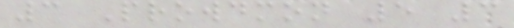3 Prowdmon 5 3
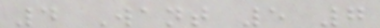4 Want 5 7
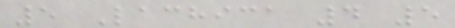5 Lachica 4 5
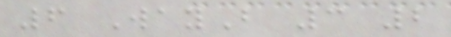6 WayB 3 2
